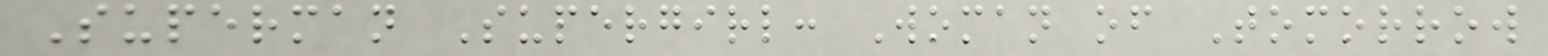Superman Supergirl: Woman of Tomorrow
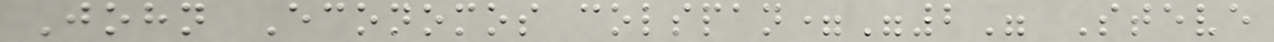John Economos colspan="2" Steve
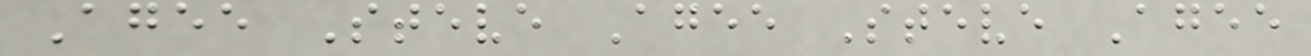Agee Steve Agee Steve Agee
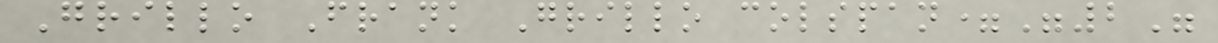Grillo Frank Grillo colspan="2"
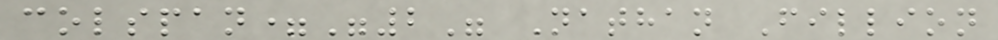colspan="2" Nathan Fillion
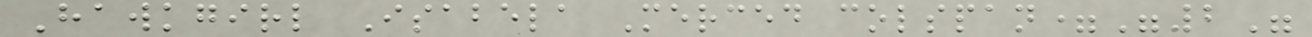Hawkgirl Isabela Merced colspan="2"
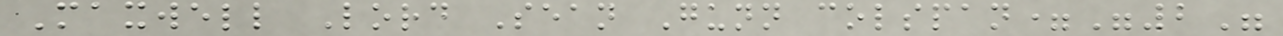Maxwell Lord Sean Gunn colspan="2"
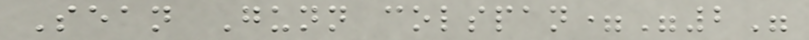Sean Gunn colspan="2"
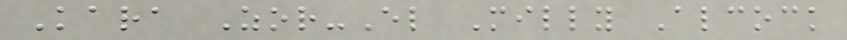Kara Zor-El Milly Alcock
